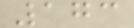173
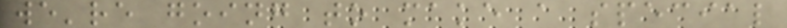we're going to make a special
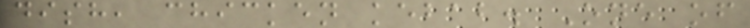dish, chicken kebab. One of
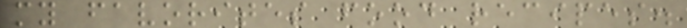my favorites food recipes.
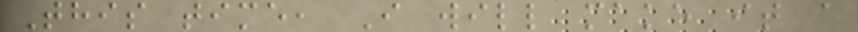This time, I will make it a
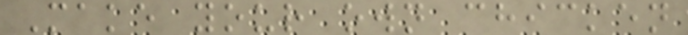Make your own chicken
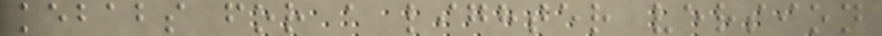kebabs for a lighter version
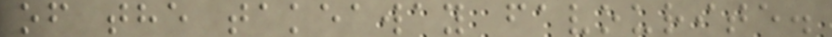of the takeaway favourite.
